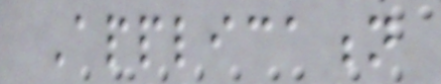Application
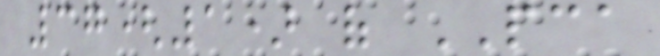37(1) of PCA
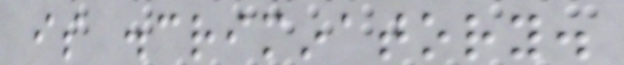is discriminatory.
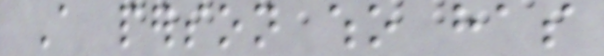A person who has
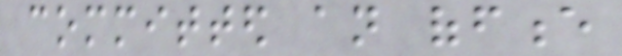committed an offence
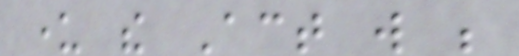under the Act will be
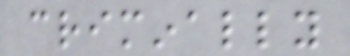criminally
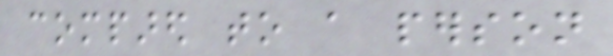compared to a person
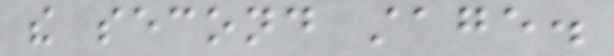the second stage.
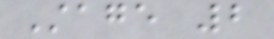Stage 2
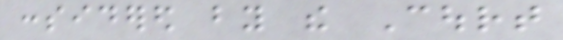considered by the Court
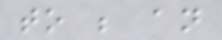to be an
